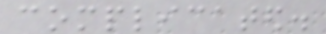complicated.
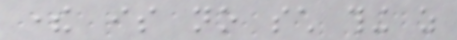there is no such thing as
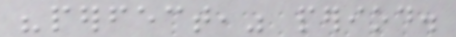"perfect," period.
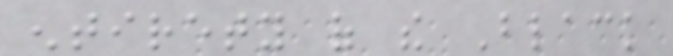entirety of the Black
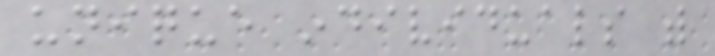unique individuals with
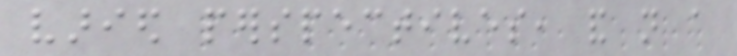varied perspectives, and not a
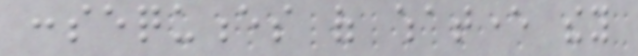consequences of whatever they
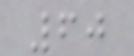60
